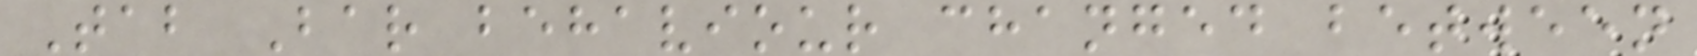Tab Bar behaviour changed between
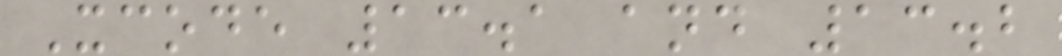Xcode 13.1 and 13.2
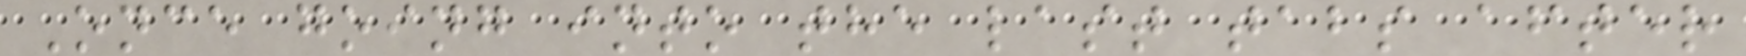Once going into the last tabs after
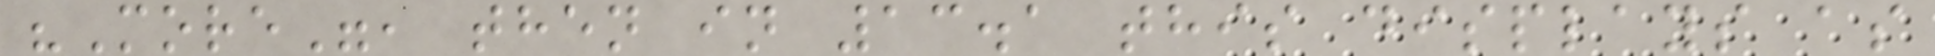"More", then in 13.1 this displays as
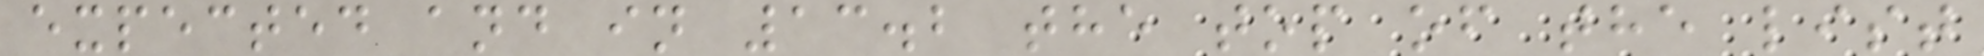expected and in 13.2 the top of the list
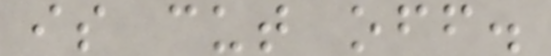is cut off.
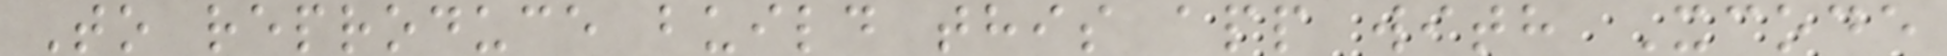To reproduce build this app with Xcode
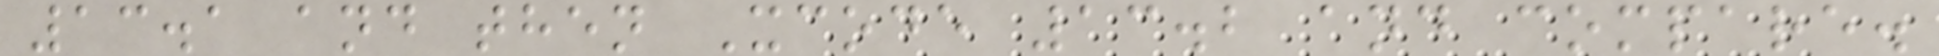13.1 and then Xcode 13.2 and compare.
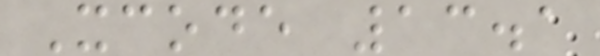Xcode 13.1
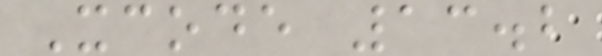Xcode 13.2
